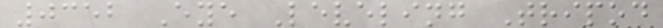0352 Eye Leveling Tripod
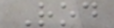Rod
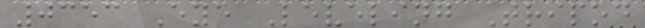0353 Eye Leveling Tripod
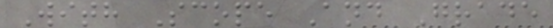With Scope And Grade
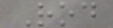Rod
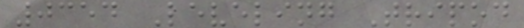0354 Leveling Tripod
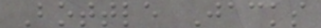Bottle Jacks
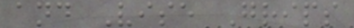and Vise Grips
